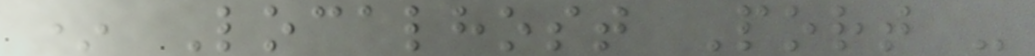* Localhost Port -
